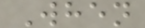When
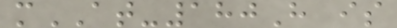mAT-180H is
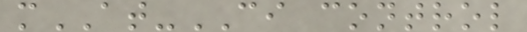mAT-CI control
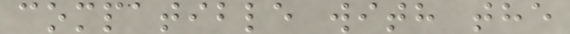compatible with the
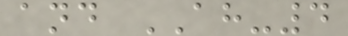and AH-4
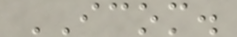ICOM.
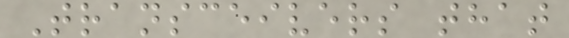Transceivers that
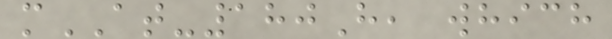mAT-180H, which
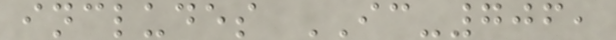includes IC-706,
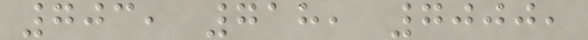703, 718, 7000,
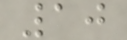10
